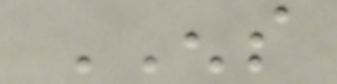ENS
